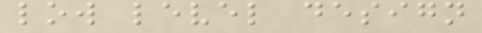low level design
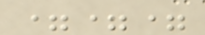===
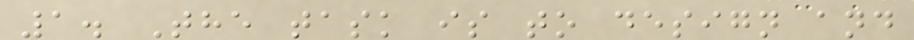1. The task is to design and
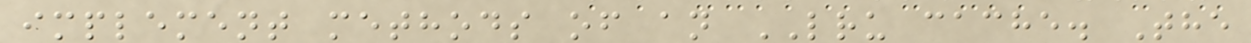implement methods of an LRU cache. The
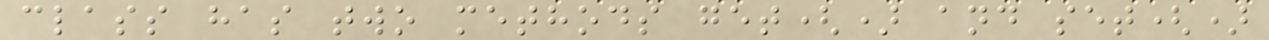class has two methods get() and set()
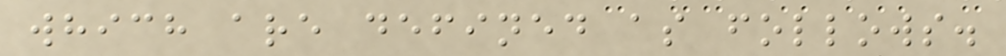which are defined as follows.
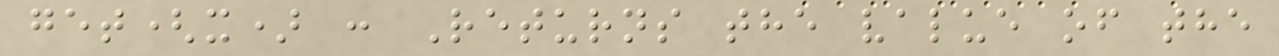get(x) : Returns the value of the
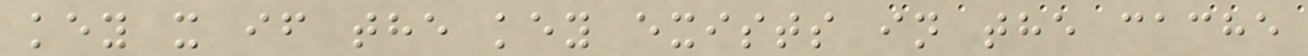key x if the key exists in the cache
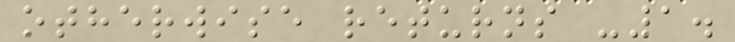otherwise returns -1.
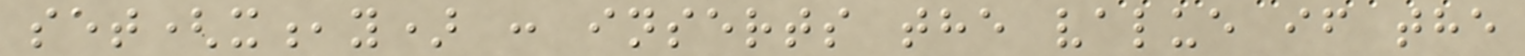set(x,y) : inserts the value if the
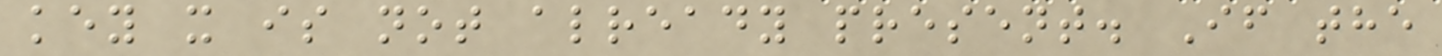key x is not already present. If the
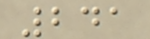241
